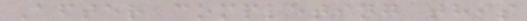After completing this
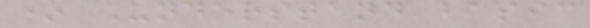* Understand basic
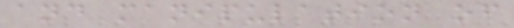and manipulation of
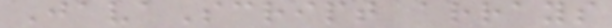JavaScript arrays
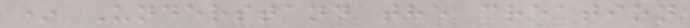* Understand the creation
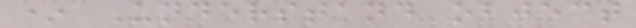* Understand object
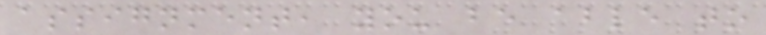assignment, you be able to
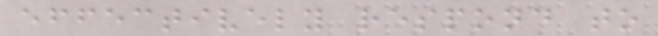effectively respond to
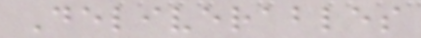Deliverables
